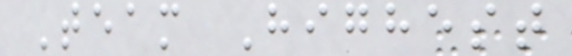Team Highest
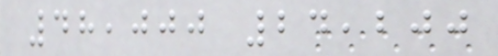48,000 24,200
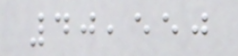40,550
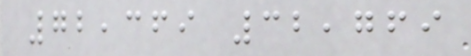72,369 32,769
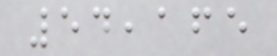54,165
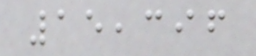15,396
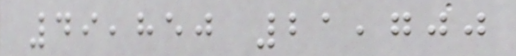49,850 21,700
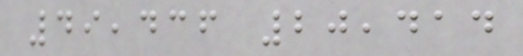49,436 20,414
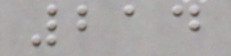214
